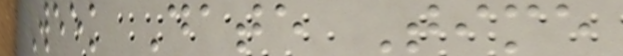Week Date Time
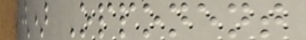() Opponent
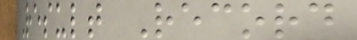Result Record
